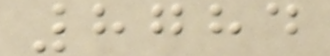8784
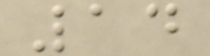14
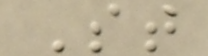St
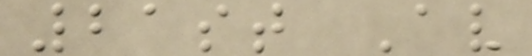21st Av
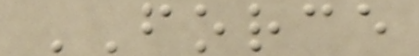FORCE
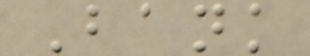Bank
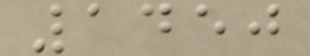1450
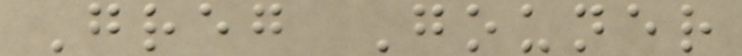Greg Gouner
